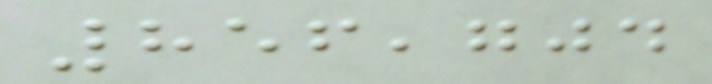856,704
